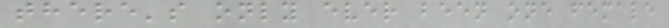there's only ever been one female
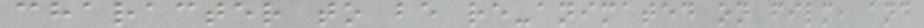character to be re-animated on film, and
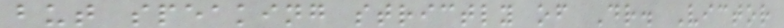but speaking strictly of Dr. Victor
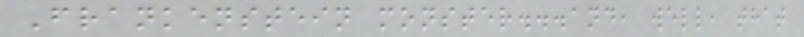Frankenstein monster...and, well, that
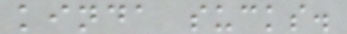kinda sucks.
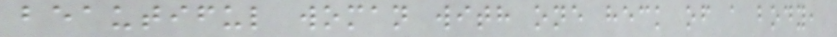beautiful woman with one heck of a body,
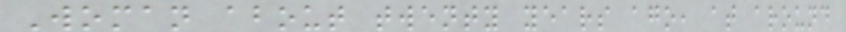Woman about twenty years ago, at around
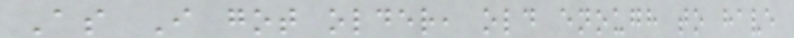As I got older, old enough to have
